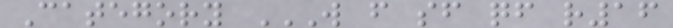Category W F SF QF R16
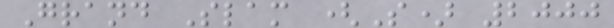Grand Slam (S) 2000
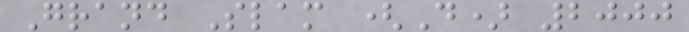Grand Slam (D) 2000
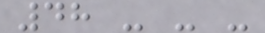48 - - -
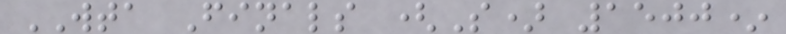WTA Finals (S) 1500*
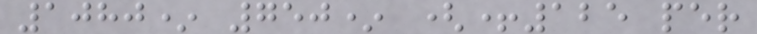1080* 750* (+125 per
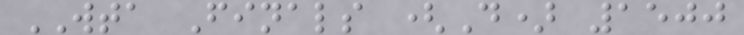WTA Finals (D) 1500
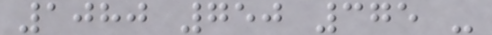1080 750 375 -
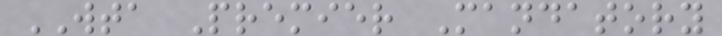WTA Premier Mandatory
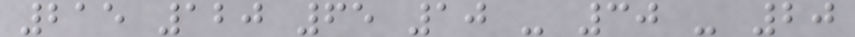215 120 65 10 - 30 - 20
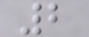2
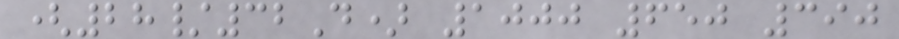(28/32D) 1000 650 390
